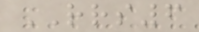RRS6
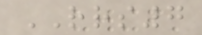RRS7
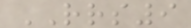RRS9
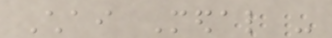Chai Medal -
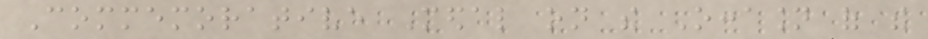Commemorative Medal on the Occasion of the
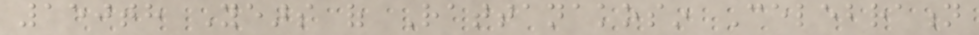150th Years of Rattanakosin Celebration
